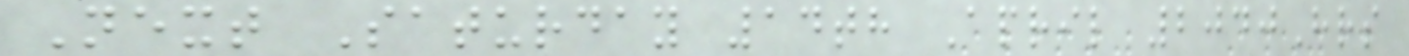Next Saturday 14th April 2040Hrs
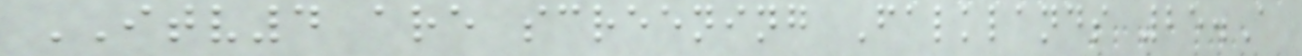ITV4 are screening Falklands 25.A
